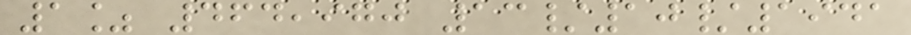1% 464,970 13/10/1941
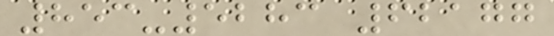853-5283 62177
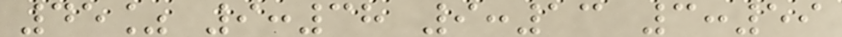45% 9:38 9:13 3:59
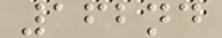162nd
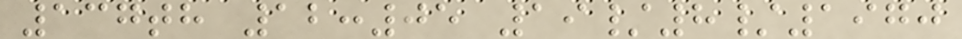137th 12:05 19/8/1970
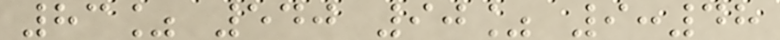83% 540 90% 9:48
